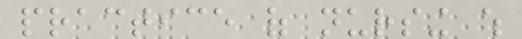practice of nursing which
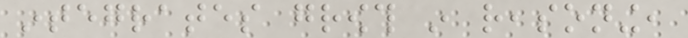integrates growth in reasoning,
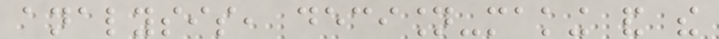analysis, decision-making and the
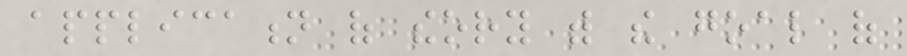application of theory with the goal of
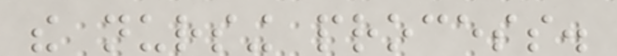the nursing process.
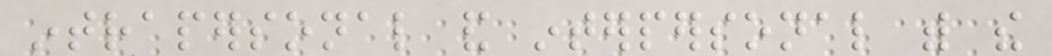intrapersonal and interpersonal with the
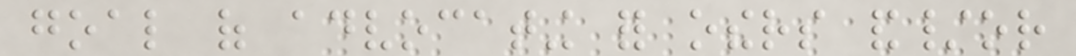goal of advocating for others and/or
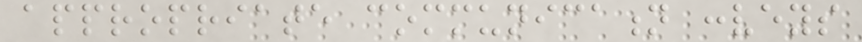appropriate communication conveys
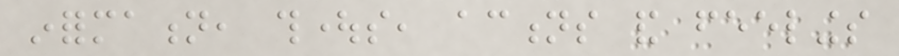information, thoughts, actions and feelings
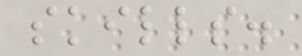skills.
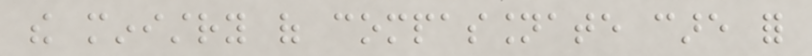the ministry of compassionate care for
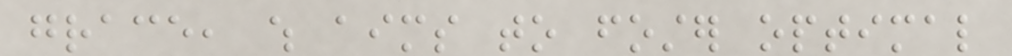grace, which aims to foster optimal
